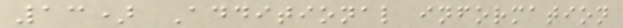13) Additional information
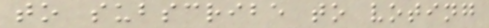to subscribe to voting
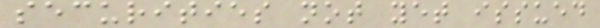securities not yet issued
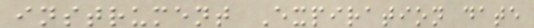instrument Expiration date
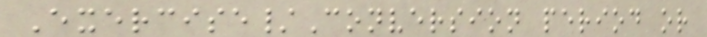Exercise/Conversion period or
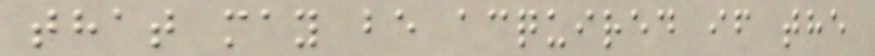that may be acquired if the
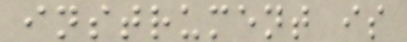instrument is
